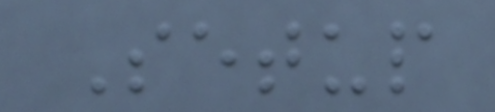Setup
